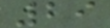29
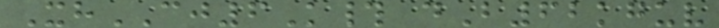XhCJ6K# dB62kguv
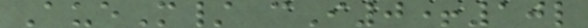AueM/ cI0+10l
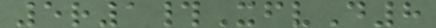5r1#XfvD8
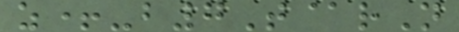z+-b7T@rN
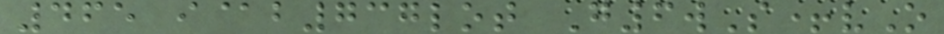465 i@b737lot G6wS+vO
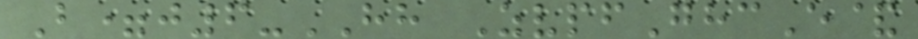B=j6-HH ZvpfGhcE&
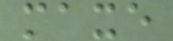maxe
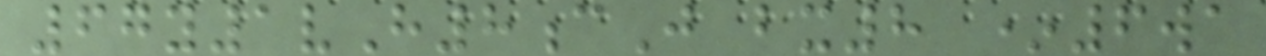67y1vH8cJ bx8 *6wa
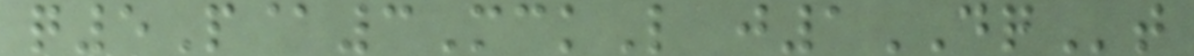q5P@3MckL j1DQt
